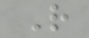R
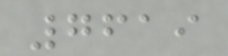7619
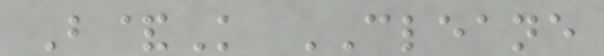B&K CLEANE
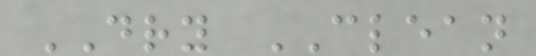DRY CLEAN
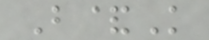B&K
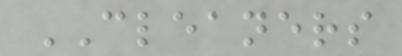CLEANERS
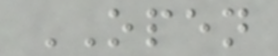OPEN
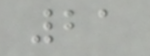21
